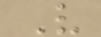V
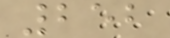252
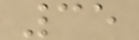35
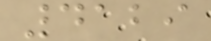4129
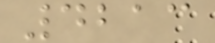4213
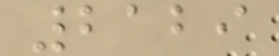2129
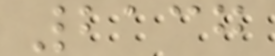2137
